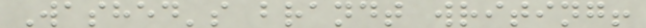Washed's brandt writing!
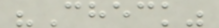"Check"
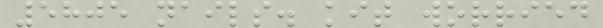5805 nails. kit worried
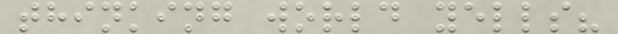thinking world yells?
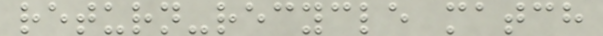return-recycle match
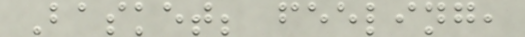Basket; feeling,
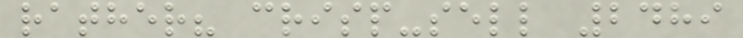rather? crisp-sell 2489
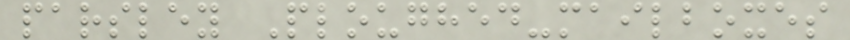parsley Ploughed-mailboxes
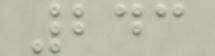243
